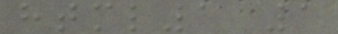html1 1
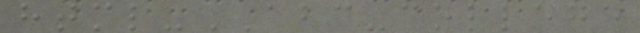html-ABC-college
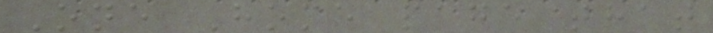One Home page that
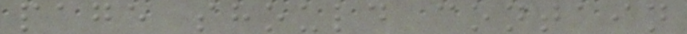page should contain
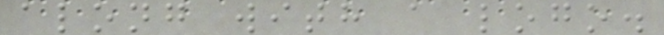along with a logo.
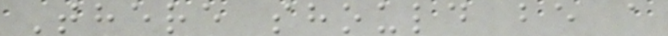There should be a
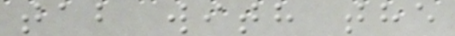tab with the
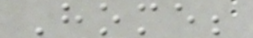Home;
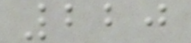220
